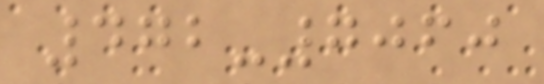472-7060
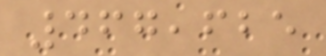467,625
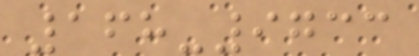168-9733
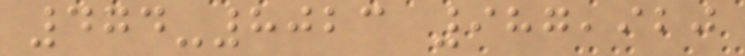474-8023 987,920
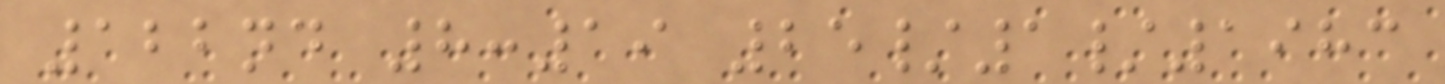122nd 8:19 25/1/1983
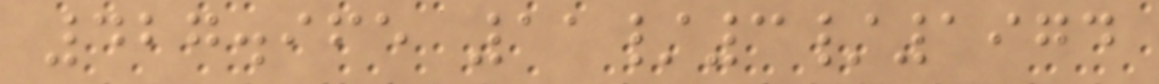427.965 11/3/1974
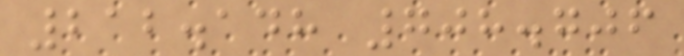212.148 708.706
